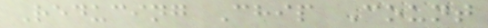Reducing Chip Count
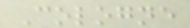Cologne
